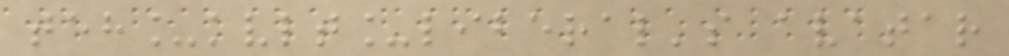teh_kvlt_liberal's avatar
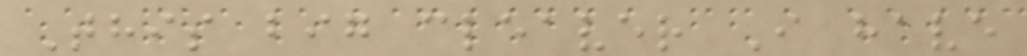This big cleaver I have
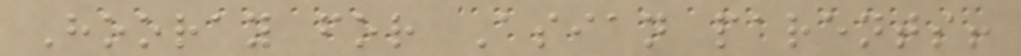Hooray for Asian parents!
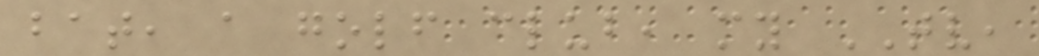bat, a golf club, my TV,
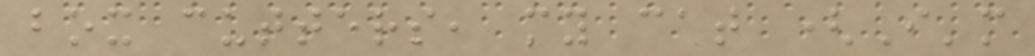box cutters, my cat (I'm
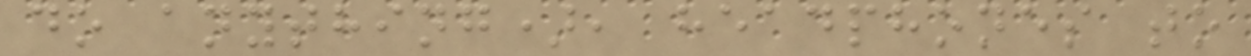do anything), headphones to
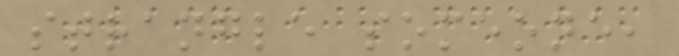strangle someone,
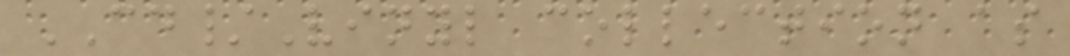CD/Vinyl collection as
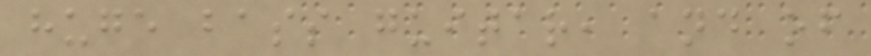huge bass guitar, and of
